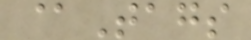@Tags
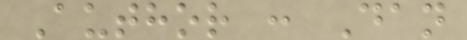Author : Dan
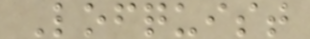Lofquist
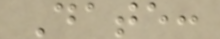Date:
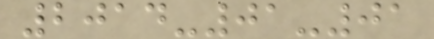2014-01-01
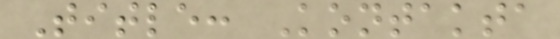Title: Kontakta
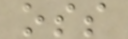oss
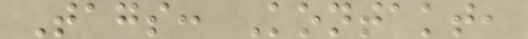Tags: Kontakt,
